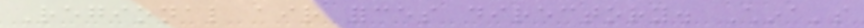Regional air forces directory. China's
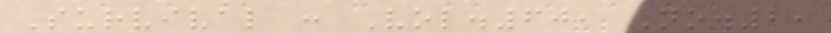Survival : Vol.60, No.2,
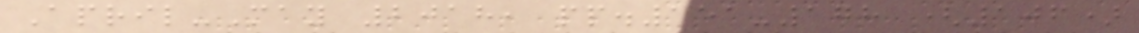April-May 2018, pp.151-178 (106)
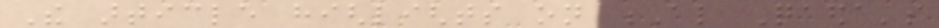The article highlights on Al Qaeda's
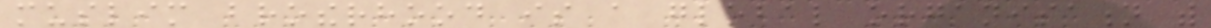muslim brotherhood is a global organisation with
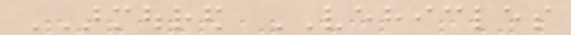ARMOURED VEHICLES
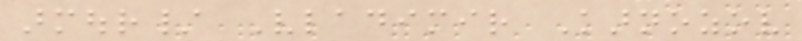armour/ Vladimir Karnozov
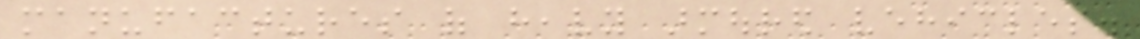manufactures of heavy armoured vehicles.
